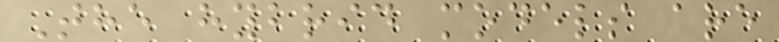The hybrid models are
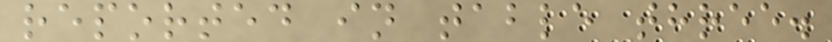reported in table three.
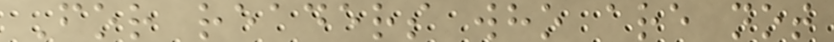For readers who are not
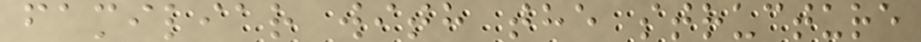familiar with the structure
